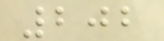202
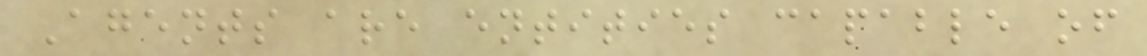Agents are entities capable of
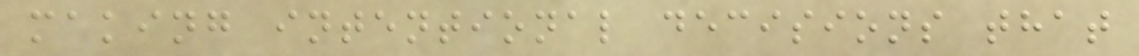making intentional decisions that
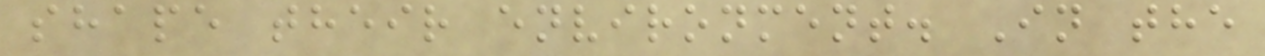shape their environment. In the
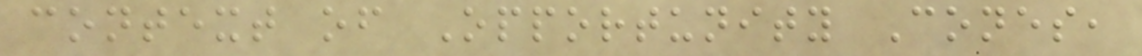context of Opportunity Cones,
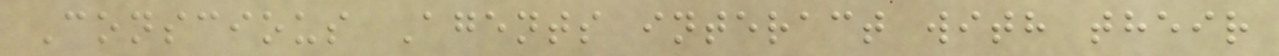Conscious Agents interact with their
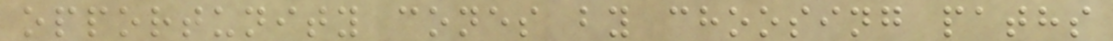opportunity cones by choosing paths
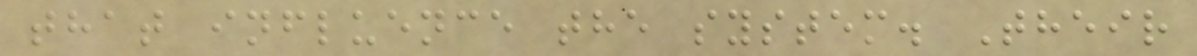that influence the system. Their
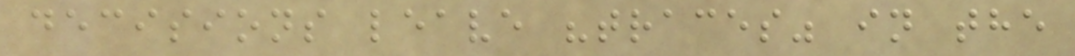decisions leave "traces" in the
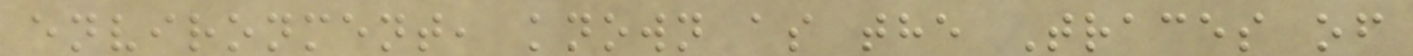environment, known as the Traces of
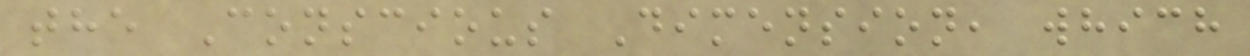the Conscious Dimension, which
